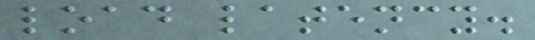load latency.
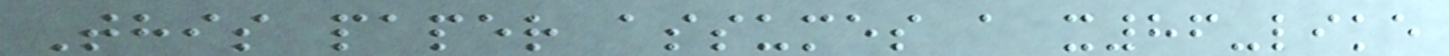This paper assumes a x86-like
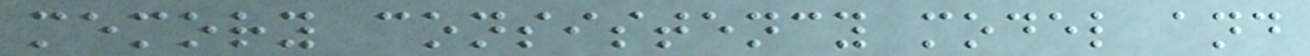memory consistency model and
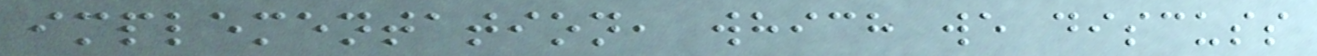implementation, which we discuss
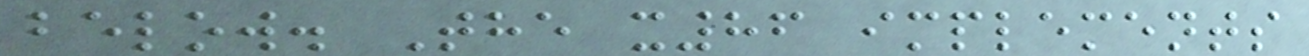below. The x86 implements
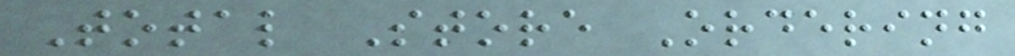Total Store Ordering
